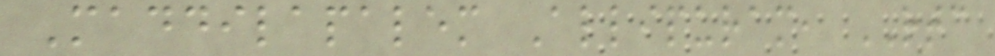Maddilapalem Allipuram, RTC
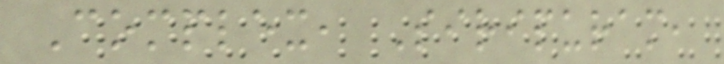Complex, Siripuram,
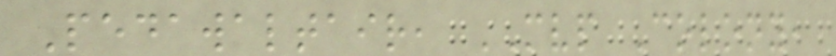Pedawaltair, MVP Colony,
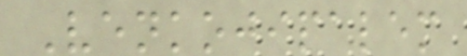Venkojipalem
